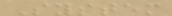System
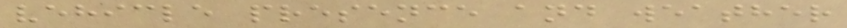vehicle presence and weather
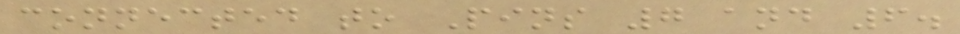connected to Pins 7 and 6.
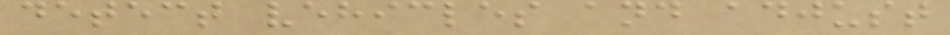detect vehicles and adjust
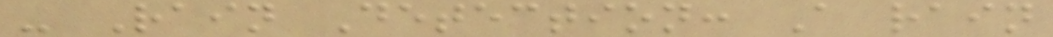- Rain Detection: A rain
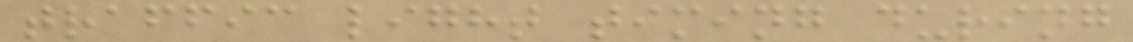traffic light timing during
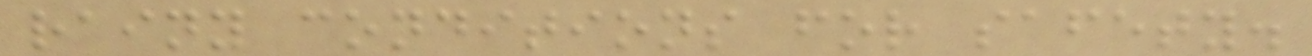rainy conditions for safety.
